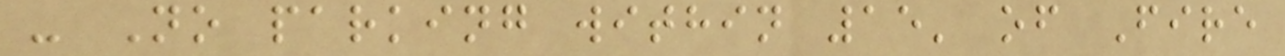- No parking within 15' of Fire
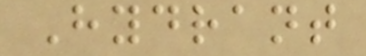Hydrant
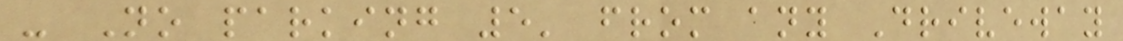- No parking 5' from any Driveway
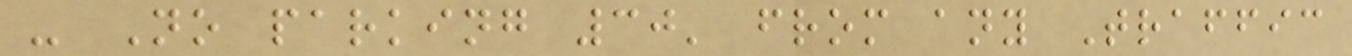- No parking 30' from any Traffic
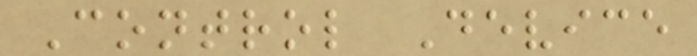Control Device
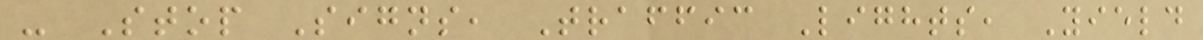- Stop Signs, Traffic Lights, Yield
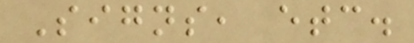Signs, etc.
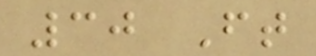30 Ft
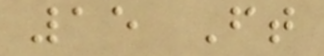15 Ft
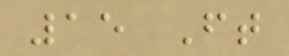15 Ft
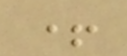+
